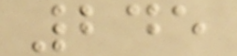245
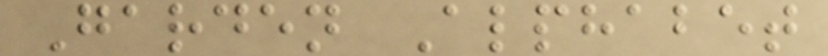Garden Alphabet
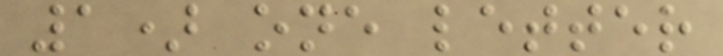1) one letter
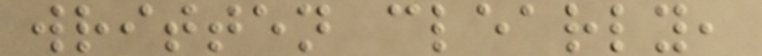written clearly,
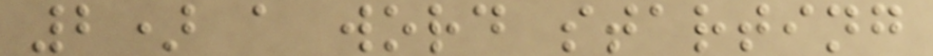2) a word starting
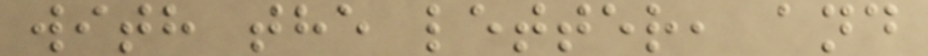with the letter, and
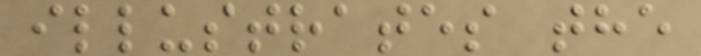illustrates the
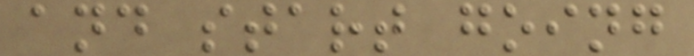and start going
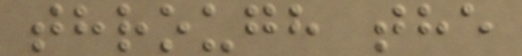through the
